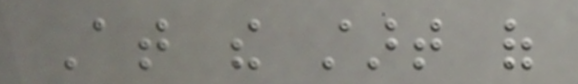At the start of
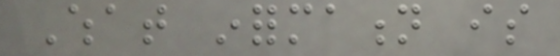What information is
